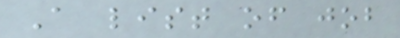A list of job
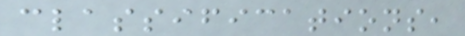classifications,
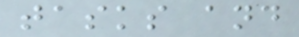tasks and
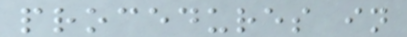procedures in
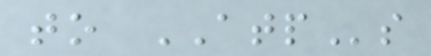to ATPs
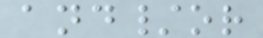and/or
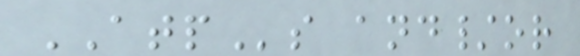ATPs and/or
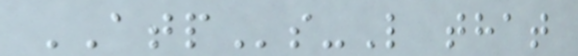ATPs-L that
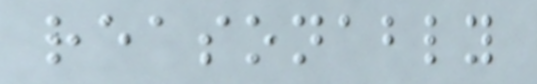reasonably
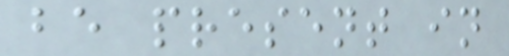be present in
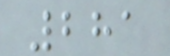281
